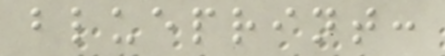blueprint:
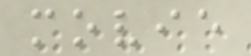movie
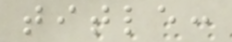title:
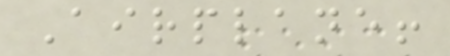Airplane!
